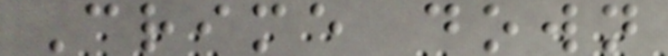Crime down
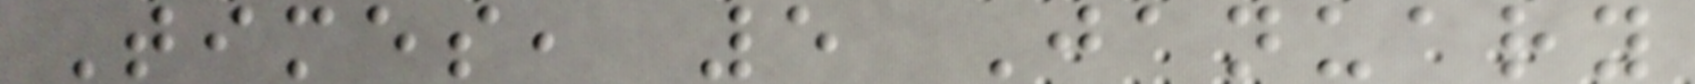Times, 5 January
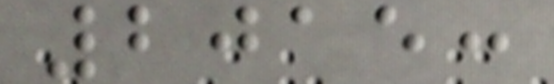2015:
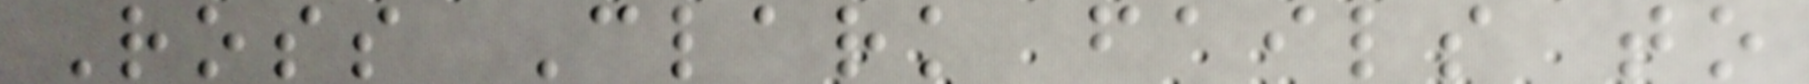Ross Clark fails to
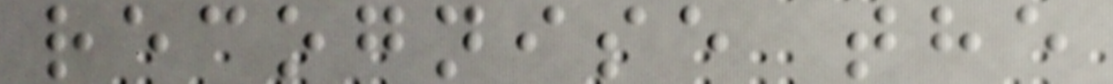recognise the
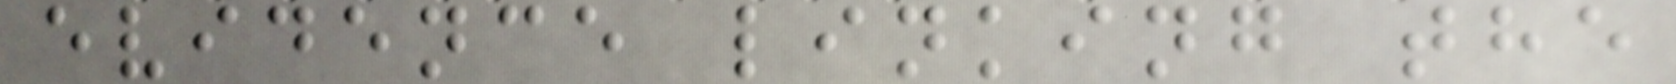evidence linking the
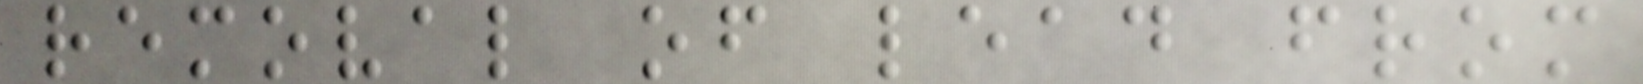removal of lead from
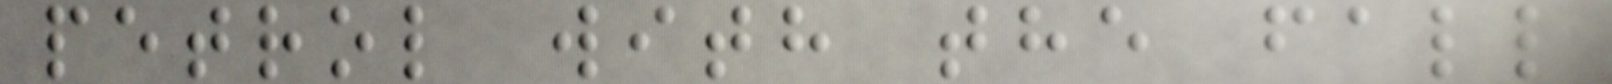petrol with the fall
